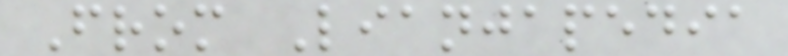From Lianjapedia
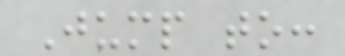Jump to:
